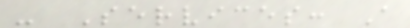- Services: A
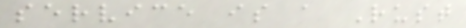service is a Rust
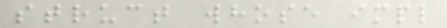struct whose impl
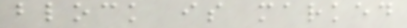block is marked
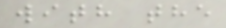with the
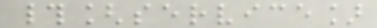#[service]
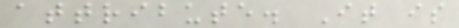attribute. It is
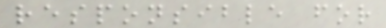responsible for
